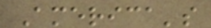America's
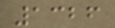1326
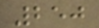250
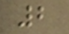2
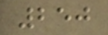250
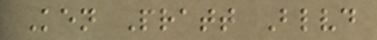Ken Pratt Blvd
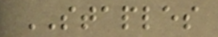STAPLES
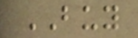BUY
